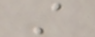A
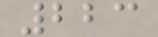223
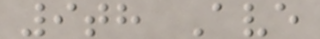9th Ave
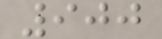900
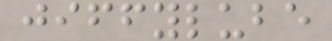jiffylube
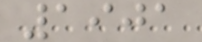1901
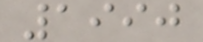1990
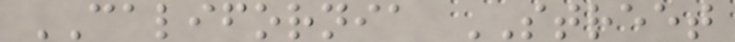CALIFORNIA STREET
